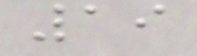19
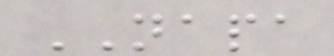NAPA
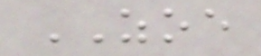ZOE
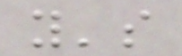y's
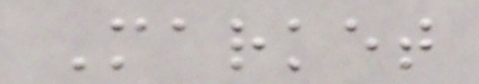Market
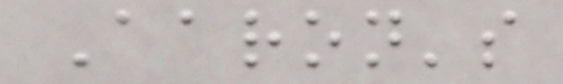Aaron's
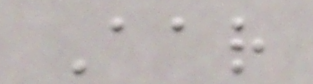Aar
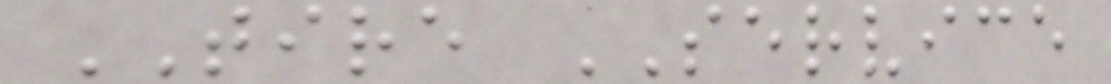TIRE SERVICE
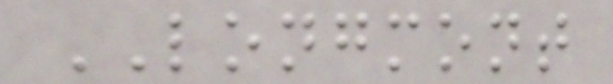LONGMONT
